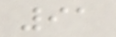91
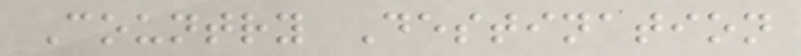Country Destination
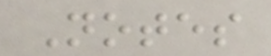Notes
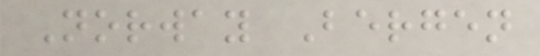Norway Bergen
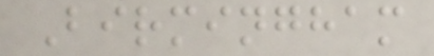Birmingham
